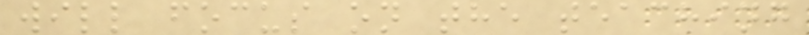will focus on the teaching
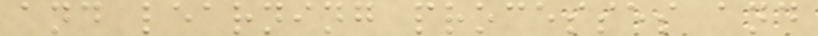and learning processes and
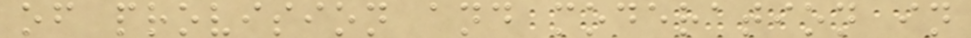of provision and moderation in
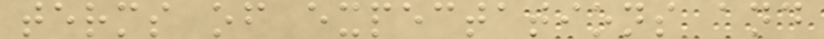terms of expectations and
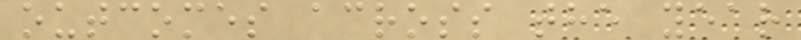outcomes across the year
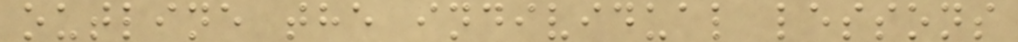outline the individual lessons
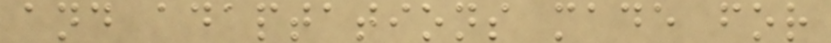and adaptations made for
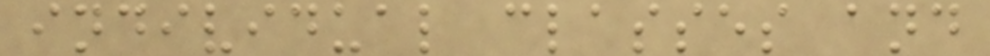individual classes and
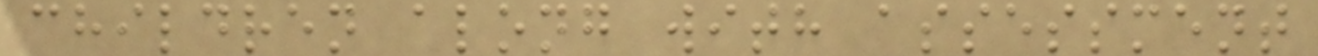children along with assessment
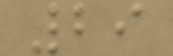29
